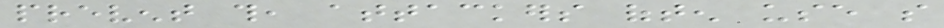prevent this, attackers often use so
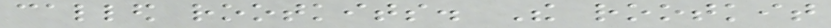called rootkits. The rootkit
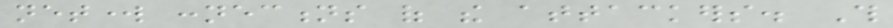network connections of the attackers. This
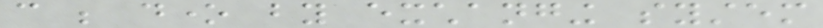can be done by exchanging system
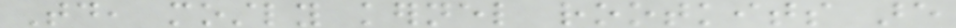Today, mostly kernel rootkits are
